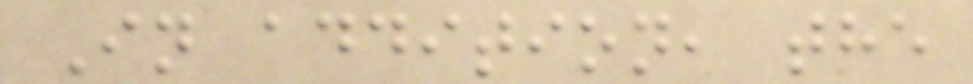In addition, the
